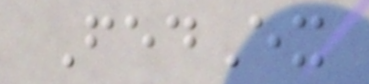FedEx
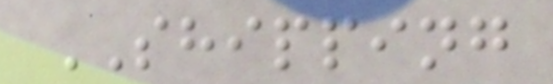SHIPPING
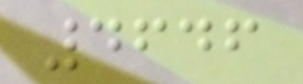4646
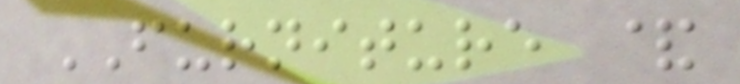FURNITURE &
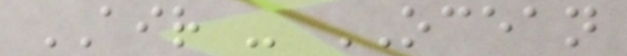AIR - OCEAN
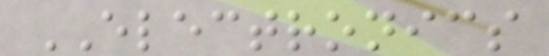ELECTRONICS
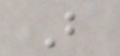B
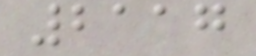2117
